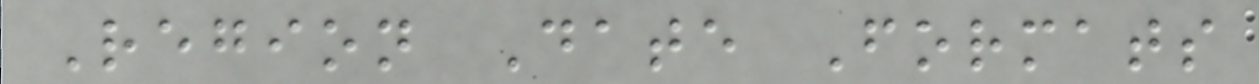Region Date Formats
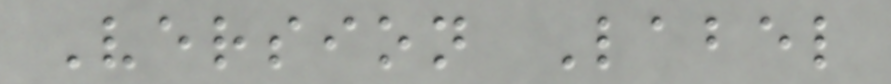Version Label
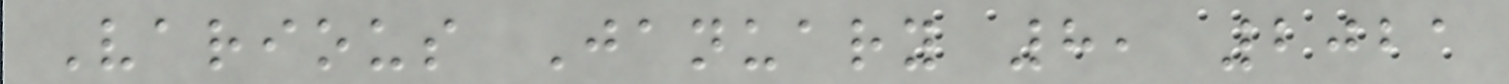Various January 8, 2021
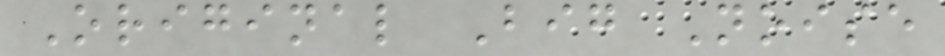Original Big Noise
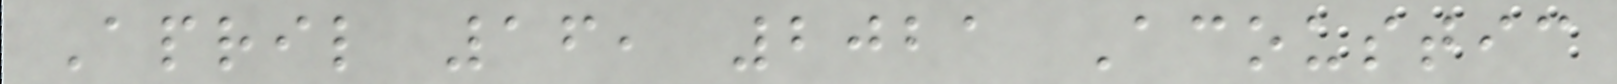April 16, 2021 Acoustic
